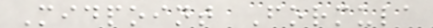Midpoint Formula
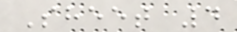Sheet 4
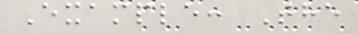Example: The
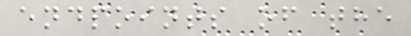endpoints of the
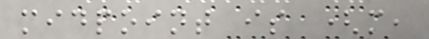midpoint is (m,
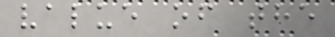value of the
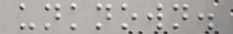unknown.
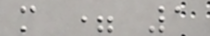m = 1
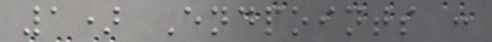1) Endpoints :
